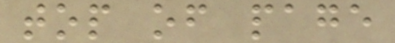top of page
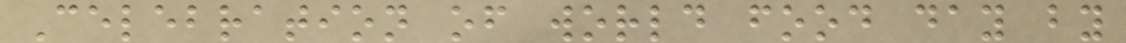Celebration of world food day by
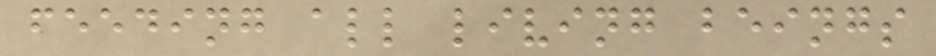feeding all living beings
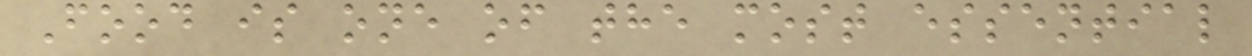Food is one of the most essential
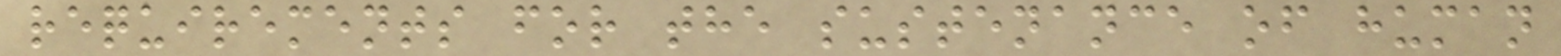requirements for the sustenance of human
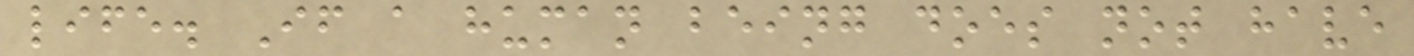life. If a human being does not have
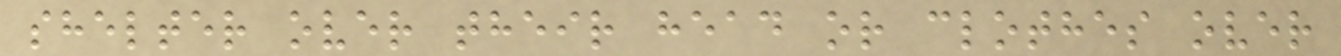shelter over their head or clothes over
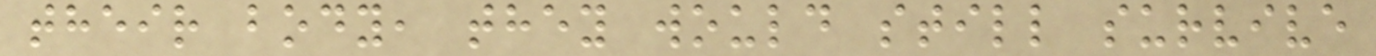their body, they would still survive
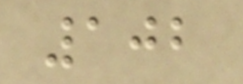102
